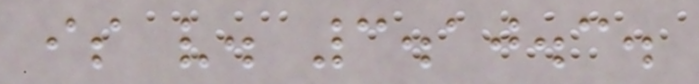is v. 3.10.3.
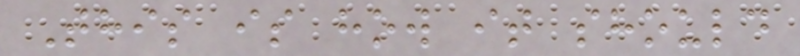This is how it should
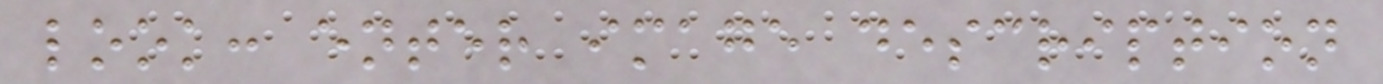look: enter image description
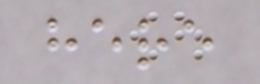here
